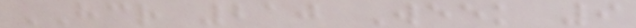HCR 210 Week 9
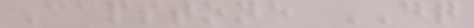Capstone DQ
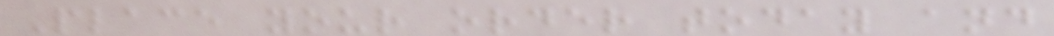Place your order today and
